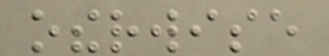otherwise
